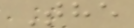The
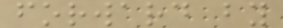forward by
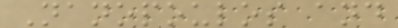Nanopoulos and
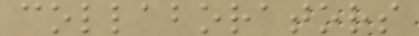collaborators
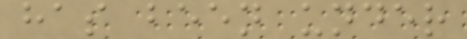has been under
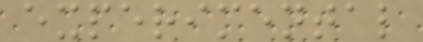experimental
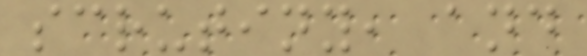scrutiny, and
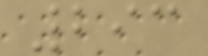293
